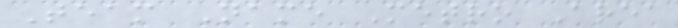Team Name Metro Area
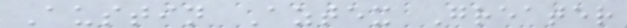Austin Aztex Greater
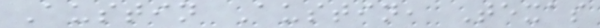Austin Austin, Texas
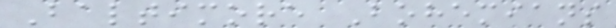Baltimore Bohemians
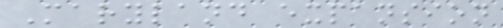Maryland expansion
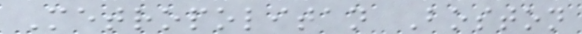Metropolitan Boston
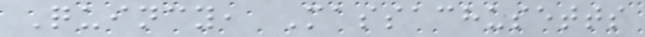Quincy, Massachusetts
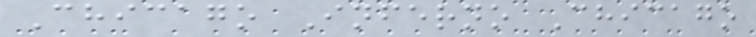Chicago Inferno Chicago
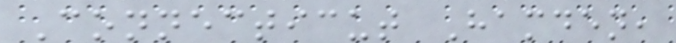Connecticut Hamden,
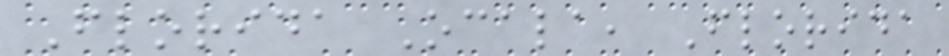Florida Ocala, Florida
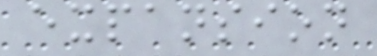expansion
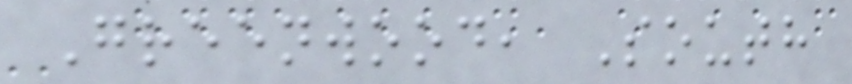Greenwood, South
